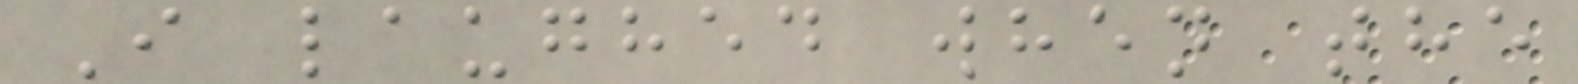I laughed when the
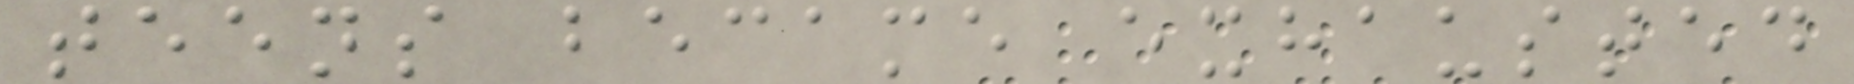teens became exhausted
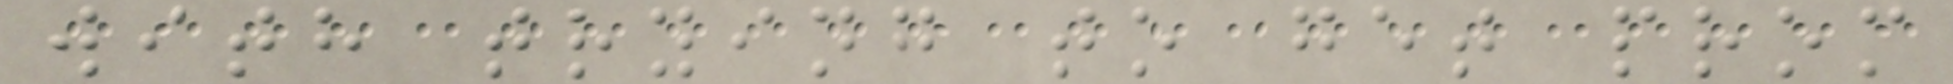with trying to get prom
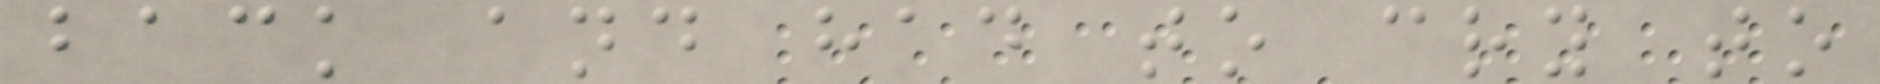back and had to cry to
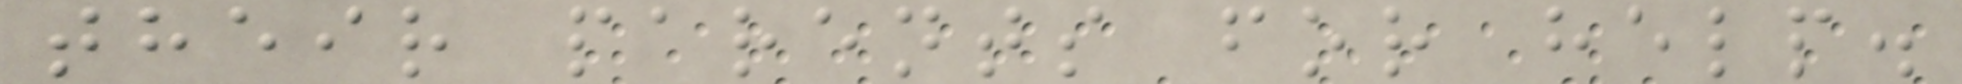their parents for help.
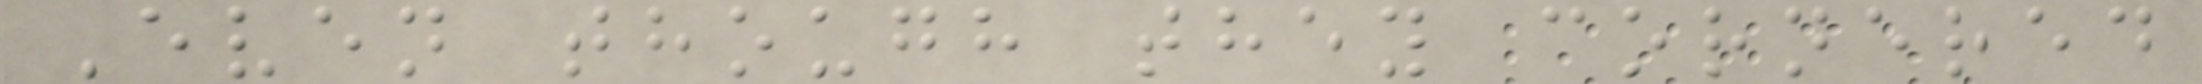Even though they cornered
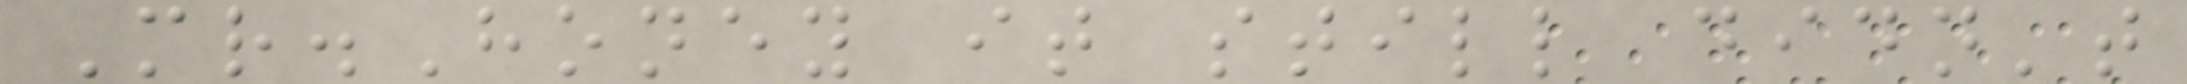Mr.Honey it still didn't
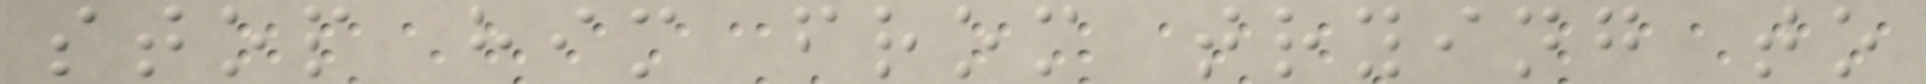stop him from trying to
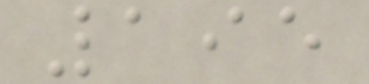195
